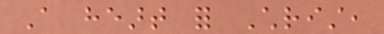A heart for Christ,
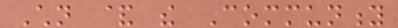Children & the Community
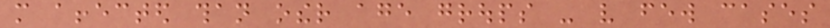more affected than other age groups - very few cases
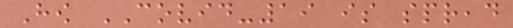How COVID-19 is spread
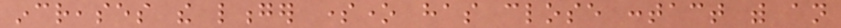increases the longer someone has close contact with an
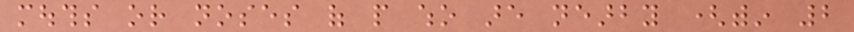mouths or noses of people who are nearby (within 2
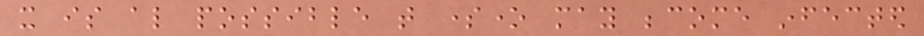it is also possible that someone may become infected
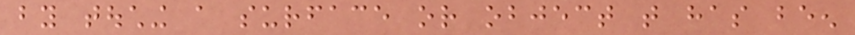by touching a surface or object that has been
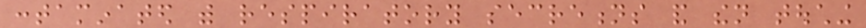contaminated with respiratory secretions and then touching
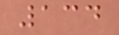134
